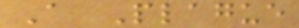A Plague
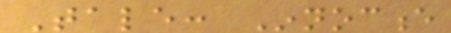Tale: Innocence
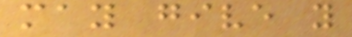may give you
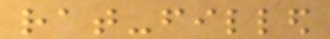rat-filled
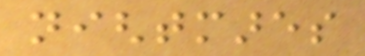nightmares
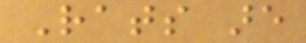Rats are
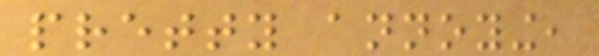pretty annoying,
